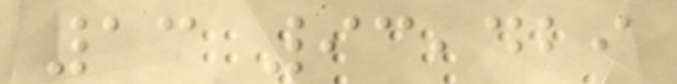13 93,429
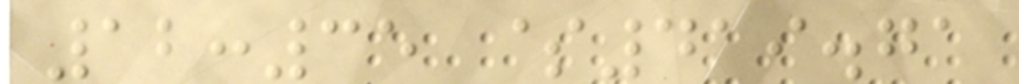12:35 $419.71
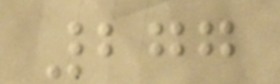277
